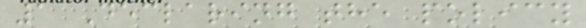1 Declaring the policy
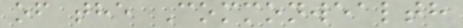of the Commonwealth
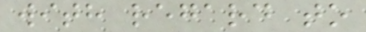with regard to
